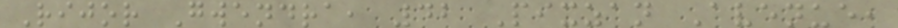Rijor Gwendra, 42 Pixzan Avenue,
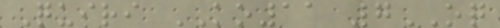Quiri KO11 7OQ
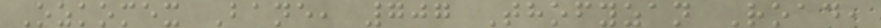Ozkomex Bane, 707 Thofyzan Road,
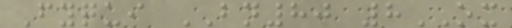Fyqui BN80 8OX
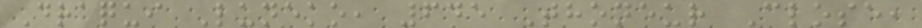Draqui Luneko, 645 Thoneur Close,
